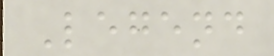Legend
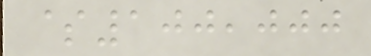$100,000
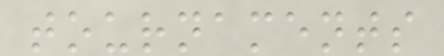tournaments
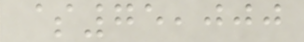$75,000
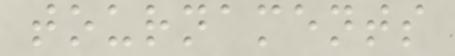tournaments
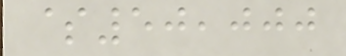$50,000
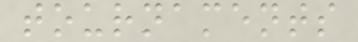tournaments
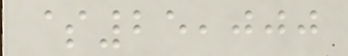$25,000
